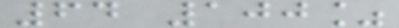64 100%
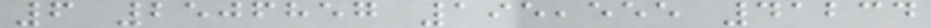6 2506857 195,555 41234
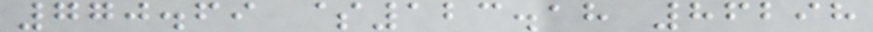770.69 $123.18 86298
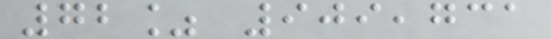72% 909,731
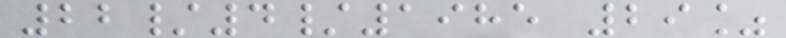22/4/1985 29%
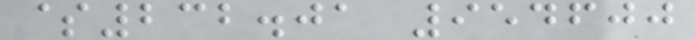$232.01 954600
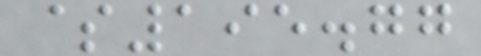$195.77
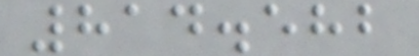814.582
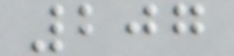207
